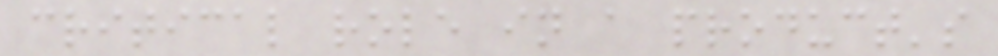critical role in a product's
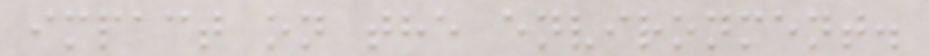impact on the environment.
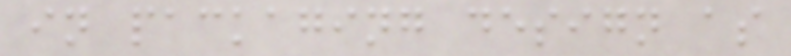in packaging design as
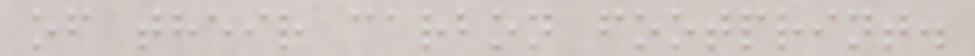of their carbon footprint.
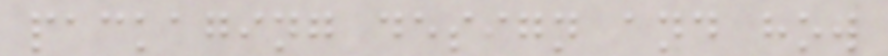packaging design and how
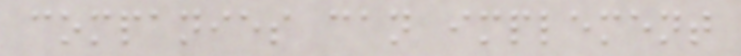companies can implement
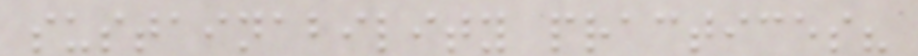sustainability practices?
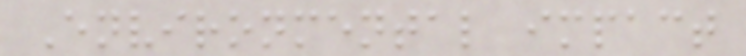Environmental impact
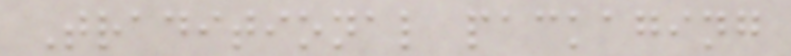Traditional packaging
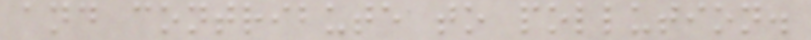and contribute to pollution.
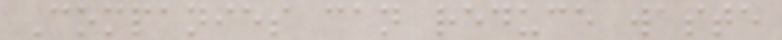Companies can reduce waste
